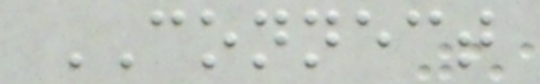CONNECT
